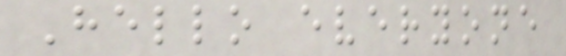Hello everyone
